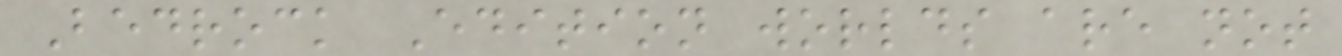Bedrock Edition worlds are not
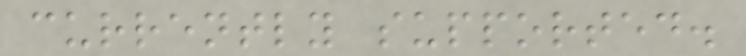currently supported.
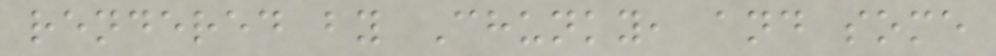rendered by Chunky, and some
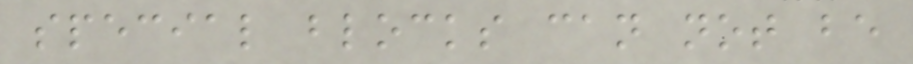special blocks can not be
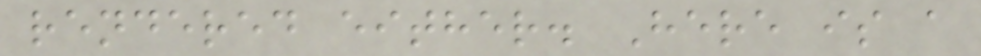rendered either. Here is a
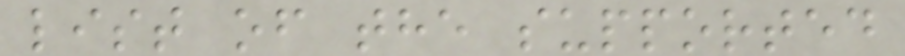list of the supported
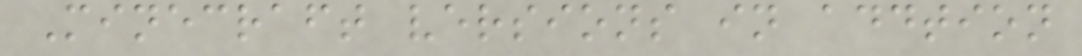Minecraft versions in addtion
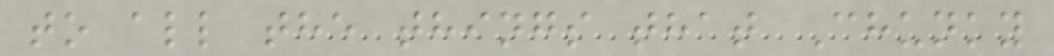to all the things that Chunky
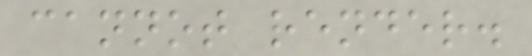cannot render.
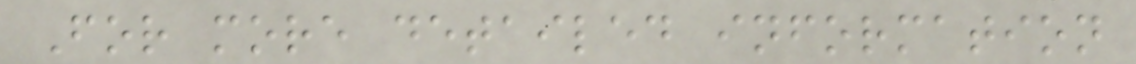For more detailed information
